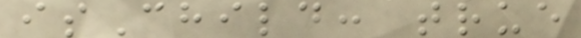isChild: true
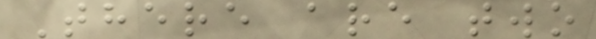There are two
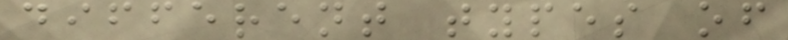different types of
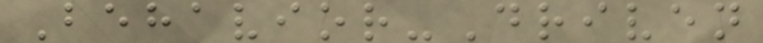Behavior-Driven
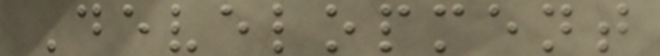Development
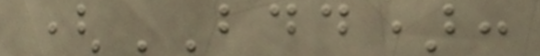(BDD):
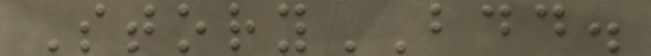StoryBDD.
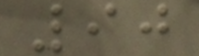90
